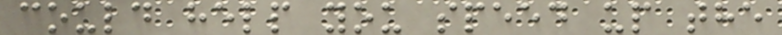could help you speed up the
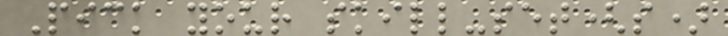Pick your skill-set(s)
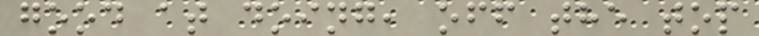good at doing, off the top
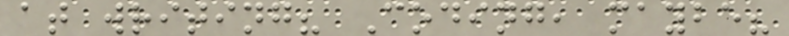at writing? Coding, maybe?
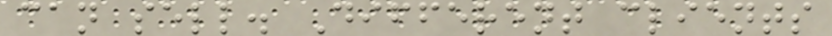can sell. Different clients
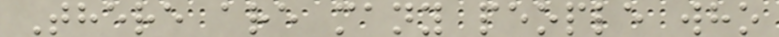There are many people who
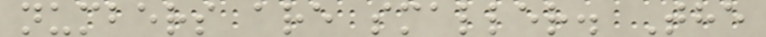numbers are smaller. The
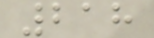218
